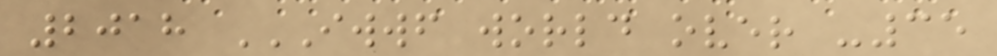2018 IWWF WORLD OVER -35
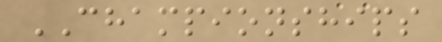CHAMPIONSHIPS
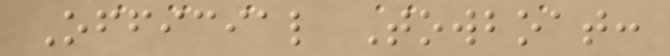Official Towboat:
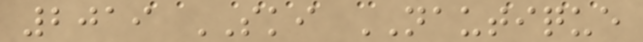2019 SKI NAUTIQUE
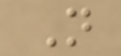N
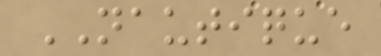NAUTIQUE
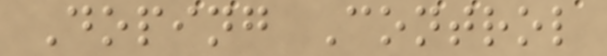Doping Control
